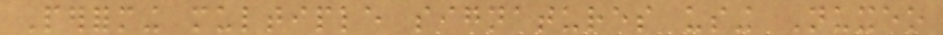Performing multiple signatures using Nuxeo
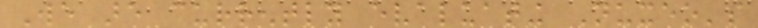We are currently evaluating Nuxeo's
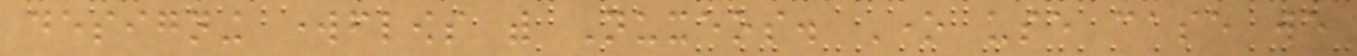designing workflows with Nuxeos. One use case we
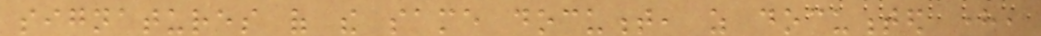signatures of the same document, as documented here,
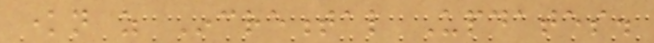known as Incremental Updates.
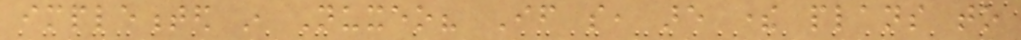implemented in Nuxeo? If so, are there plans to
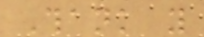Thank you
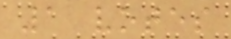1 votes
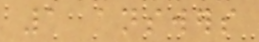1 answers
